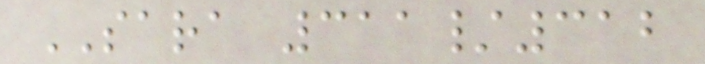SARA 311/312
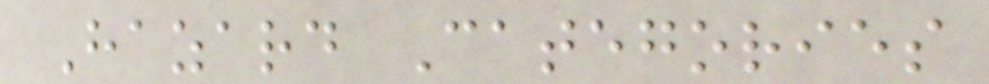Hazard Categories
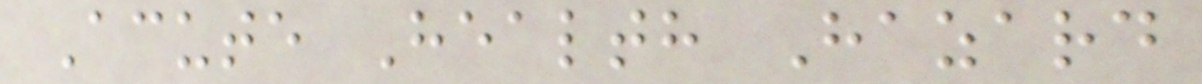Acute Health Hazard
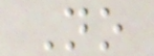No
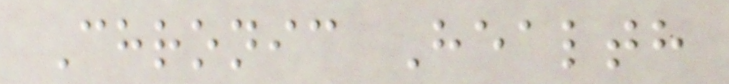Chronic Health
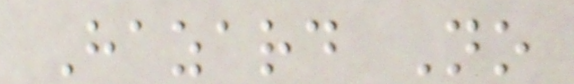Hazard No
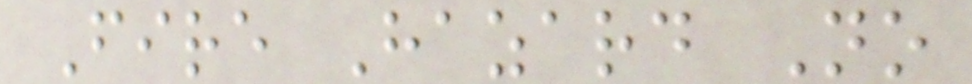Fire Hazard No
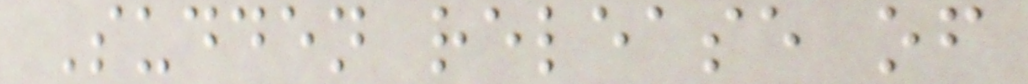Sudden release of
